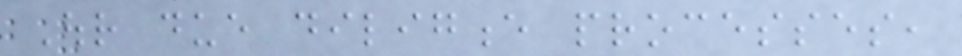Our due diligence processes,
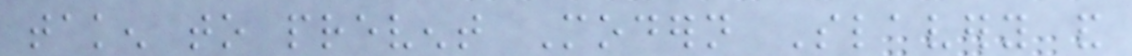taken to prevent Modern Slavery and
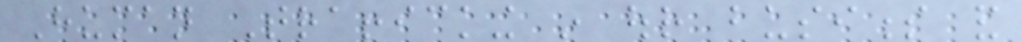Human Trafficking in our business and
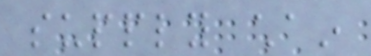supply chain
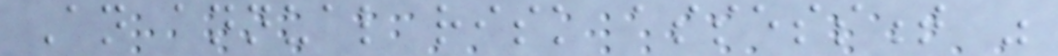An annual risk assessment was
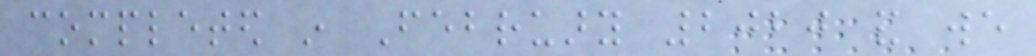completed in February 2020 and we
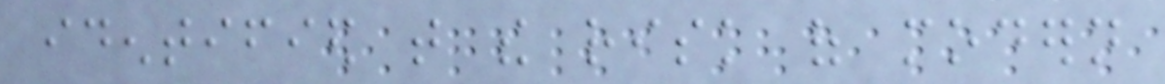identified that the risk of modern
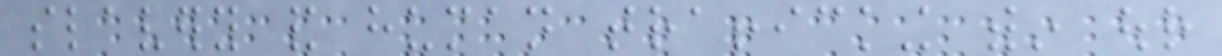slavery and human trafficking within our
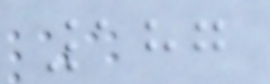187
